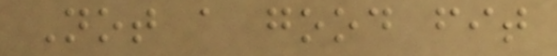Not a good fit
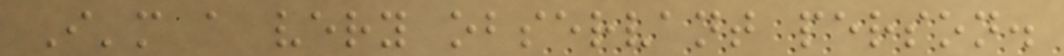I'm a very observant person.
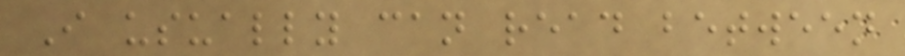I usually can read between
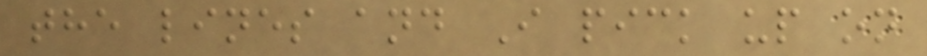the lines and I pick up on
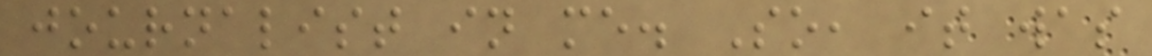journalist in me. So, it was
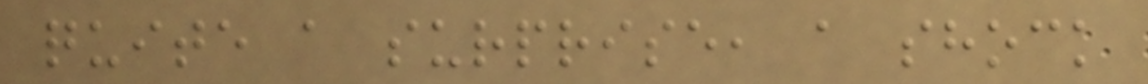quite a surprise, a shock
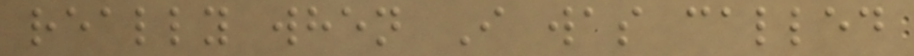really when I was called
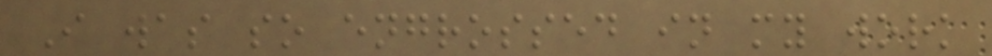I was so engrossed in my work
